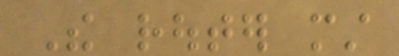The router must
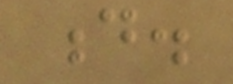d.
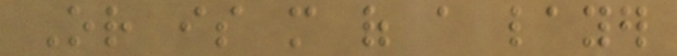Or is more of a layer
